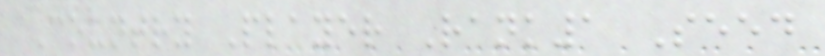Country Player Rank1 Seed
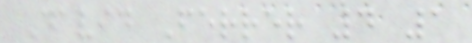David Ferrer 4 1
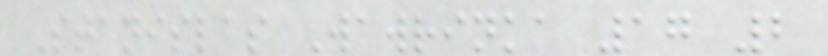Stanislas Wawrinka 17 2
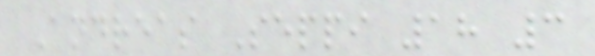Andreas Seppi 18 3
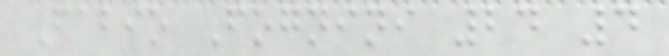Fabio Fognini 24 4
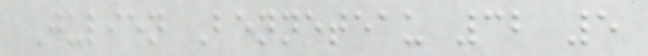Julien Benneteau 32 5
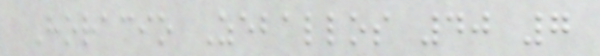Horacio Zeballos 40 7
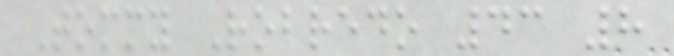Tommy Robredo 43 8
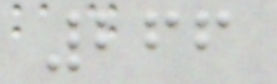266
